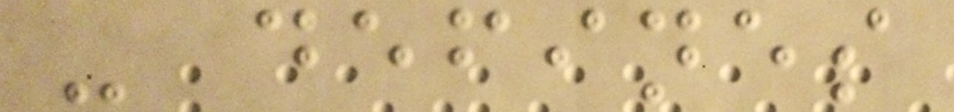- defines
